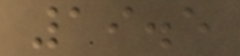19.5
